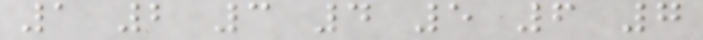1 2 3 4 5 6 7
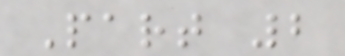Part 2
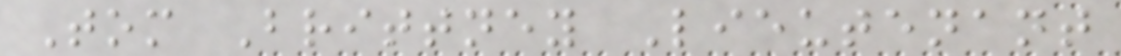Tom Brittney Lieutenant
